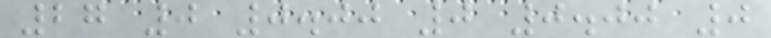27 0 0.00 0 0.00 0
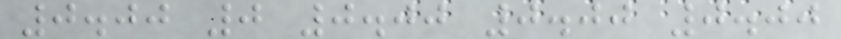0.00 0 0.00 0.00 0.00
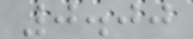0.00
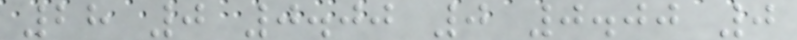28 0 0.00 0 0.00 0
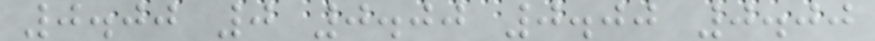0.00 0 0.00 0.00 0.00
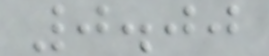0.00
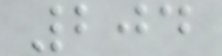204
